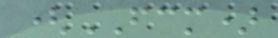(FCM)
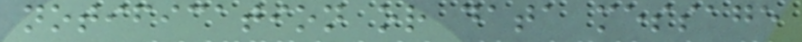notification or data message
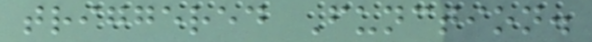triggered Function.
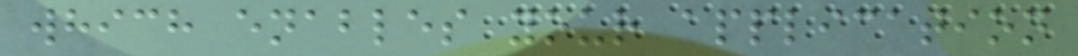which enables your application
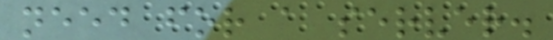need for a server.
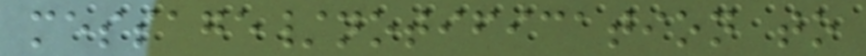message/notification to
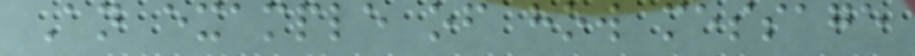An example of how message
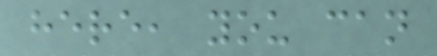here, you can
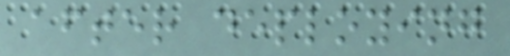after deploying
